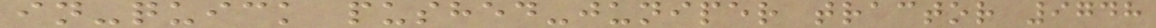in-quick pushed-juniper tractor 9748
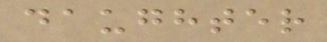daughter
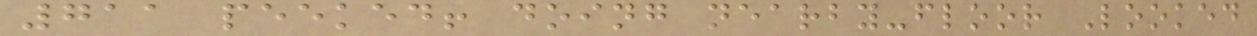711 peeked! doing nearby-floor Looked
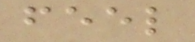feel
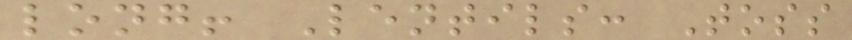long! Lentils: Toss
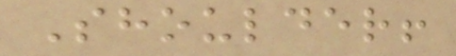Shoulder!
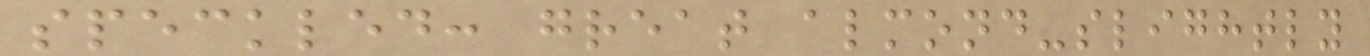speckled: great almond-slightly
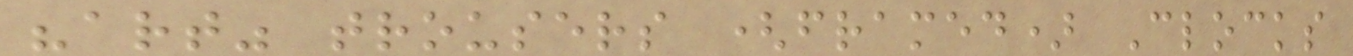"art" trousers (framed) Clocks
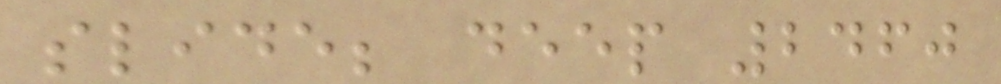slide; deep 2460
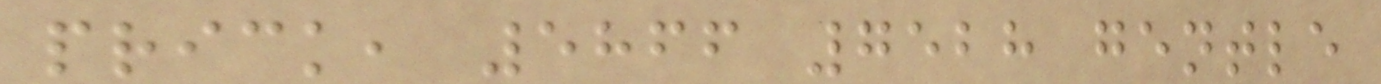prick, 5866 7528 gentle
